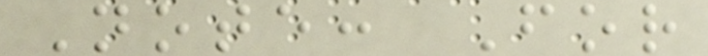Note: For
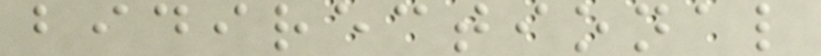bidirectional
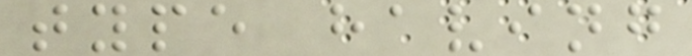type having
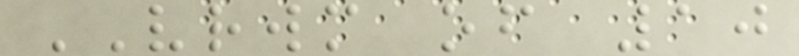VRWM of 10
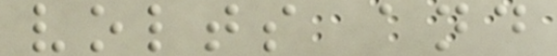volts and
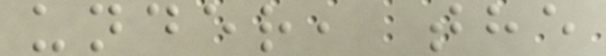under, the
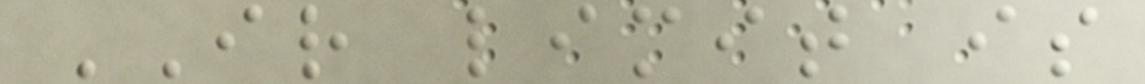IR limit is
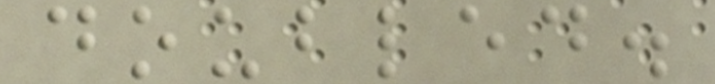doubled.
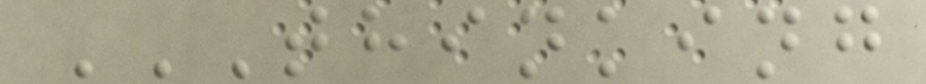THINKING
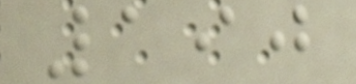190
